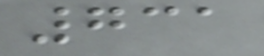731
